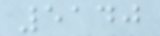5140
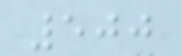500
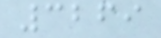3269
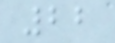22
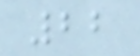22
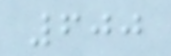600
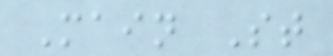Main St
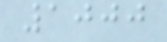1000
